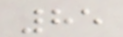85
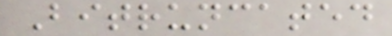Bitruncated
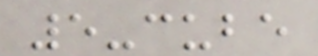5-cube
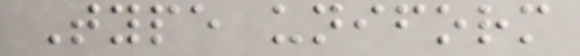Type uniform
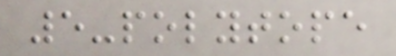5-polytope
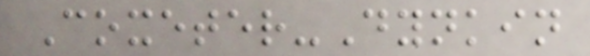Coxeter-Dynkin
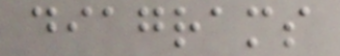diagrams
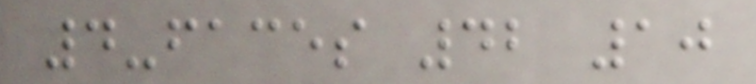4-faces 42 10
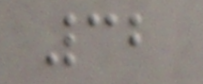32
